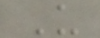U
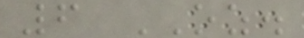6 OZ.
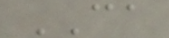CA
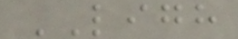LIGH
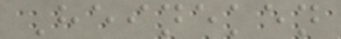Heineken
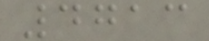4713
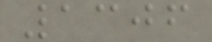1306
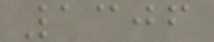1306
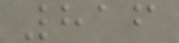816
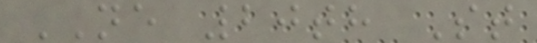NE 20th St
